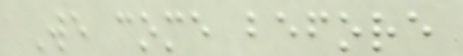We come before
